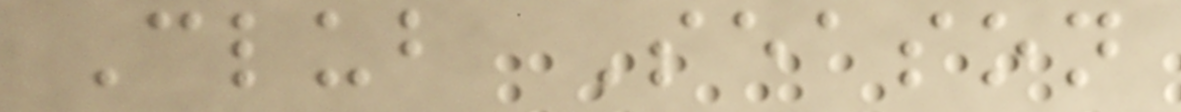Club Season
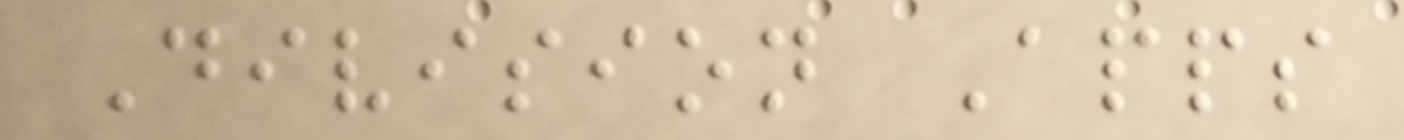Division Apps
